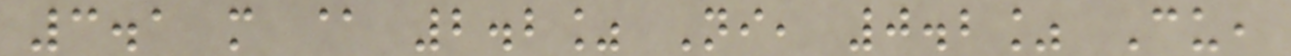3.1 m @ 2.2% Ni, 0.2% Cu,
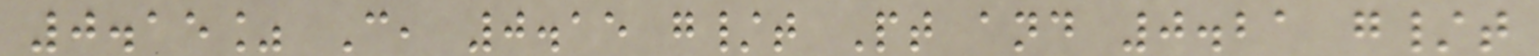0.15% C, 0.15 g/t Pt and 0.21 g/t
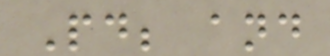Pd; and
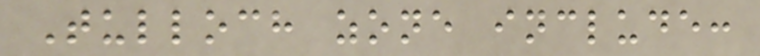Tulloch zone include:
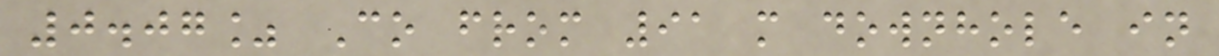0.07% Co from 91 m downhole in
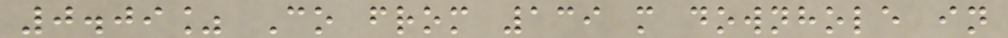0.09% Co from 139 m downhole in
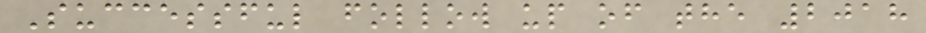Successful follow up of the 2018
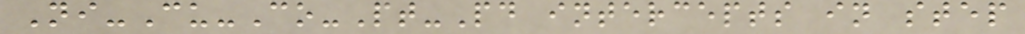Ni-Cu-Co-Pt-Pd intercepts in step
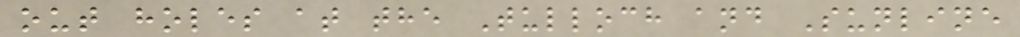out holes at the Tulloch and Sunline
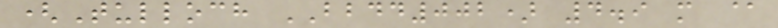(Tulloch BBDD002) 4.9 m @
